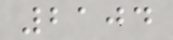2104
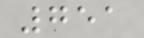751
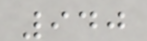940
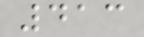413
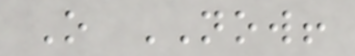O NOW!
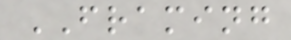FRAMING
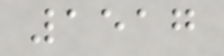1517
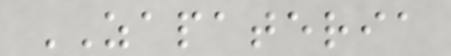ZAPATERIA
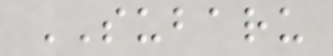SUBARU
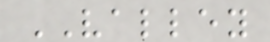VALLEY
